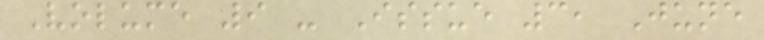Volume 9 - Issue 3, June
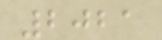2021
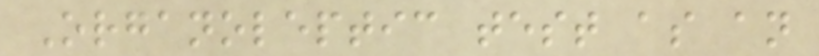Organoleptic test as an
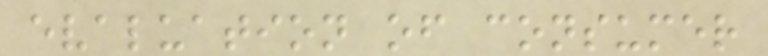evaluation of consumer
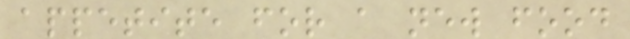appetite for a new food
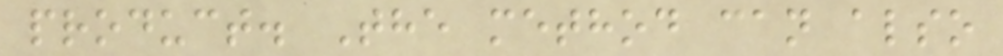product. The method can also
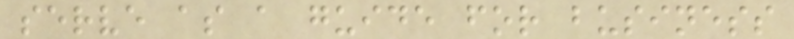serve as a guide for business
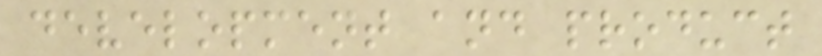development and product
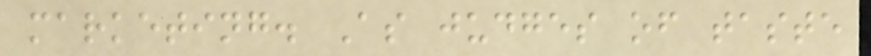marketing. As judges of taste
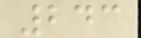243
